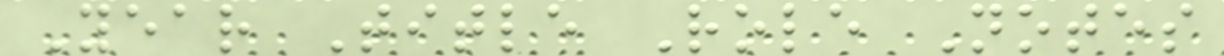Year Title Role Notes
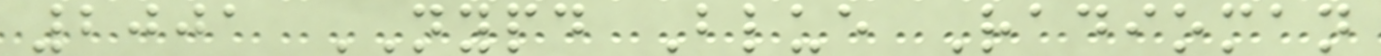2001 NYPD Blue Radioman
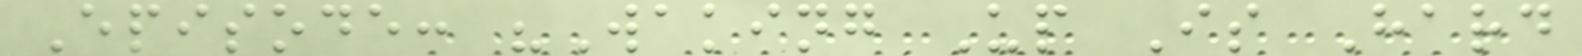Episode: "Waking Up Is Hard
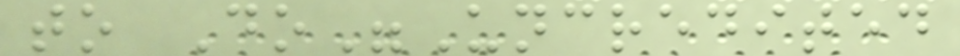to Do"Uncredited
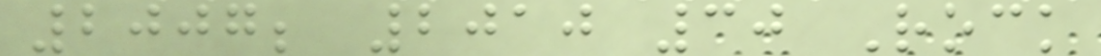2007; 2010 30 Rock
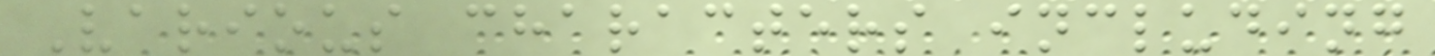Various characters including
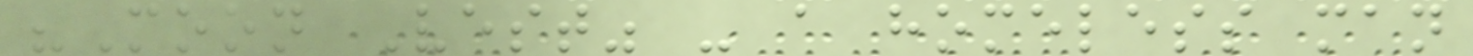"Moon Vest" - a homeless man
